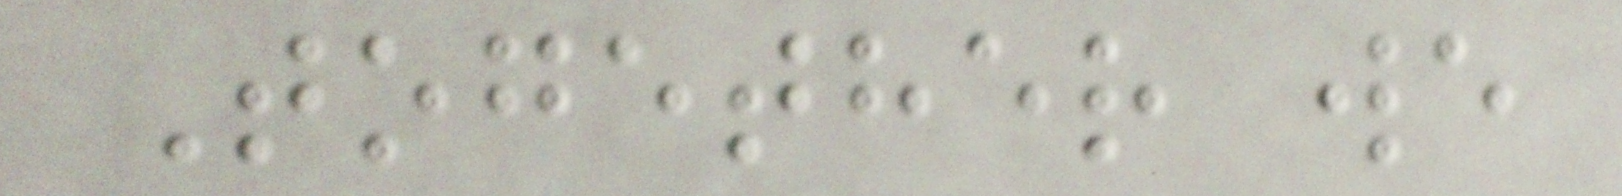Together we
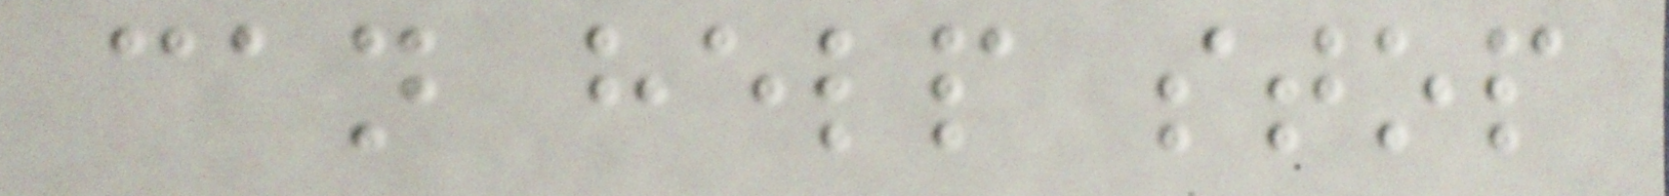can help stop
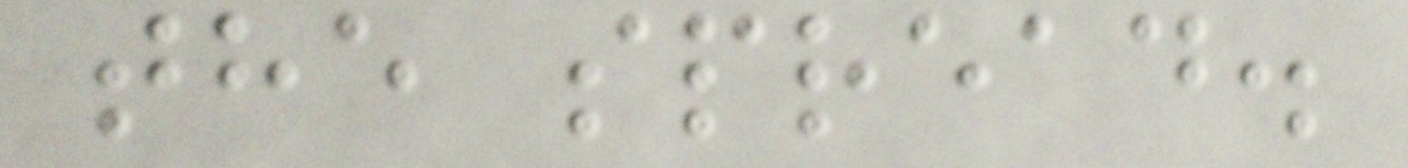the spread.
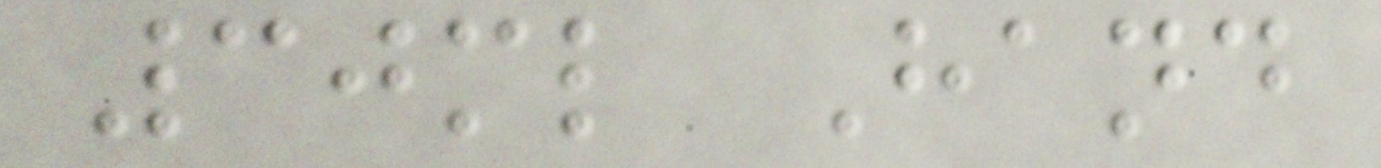30ml Hand
